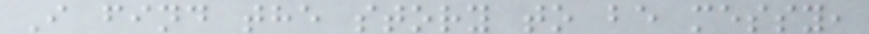I find the story to be messy,
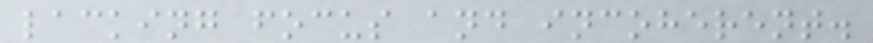lacking focus and incoherent.
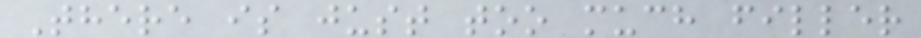There is just too much filler
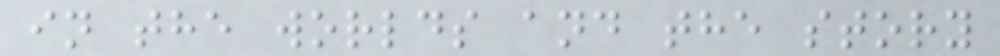in the worlds and the story
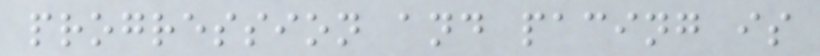progression and pacing is
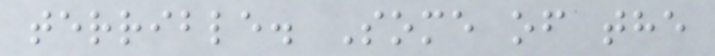terrible. Some of the
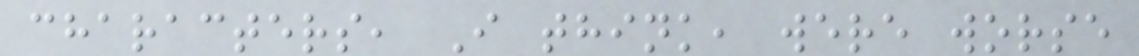characters, I think, were worse
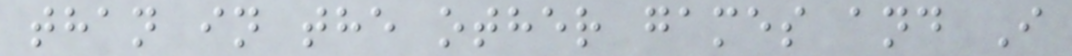than in the other games and I
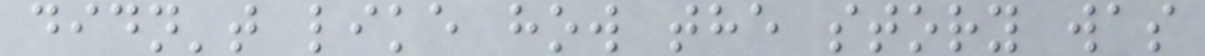didn't like how the story was
